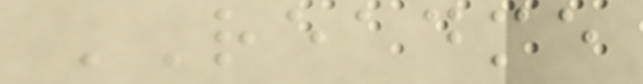README
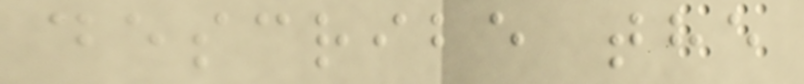describe the
